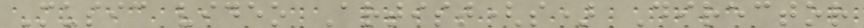Music video Artist(s) Director
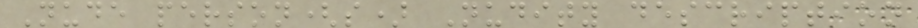Nude person(s) Nudity description
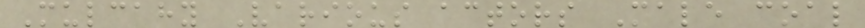Mulcahy Various actors Male coal
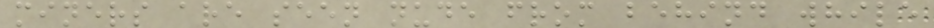miners are seen nude from behind while
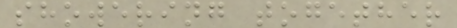showering together
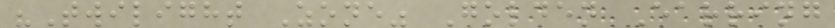"Twilight Zone" Golden Earring
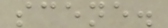scene.
